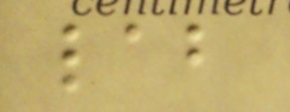lab
